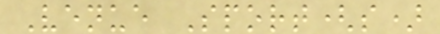Venue Sport(s)
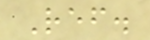Ref.
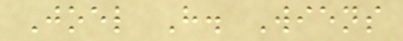Joel H. Wiens
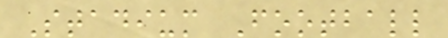Stadium Football
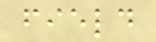field
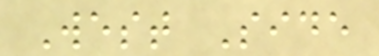West Side
